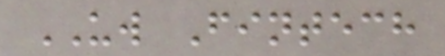UW Fintech
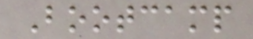Bootcamp
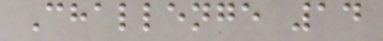Challenge 14
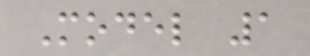Model 1
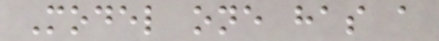Model one has a
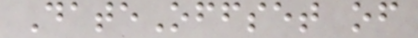DateOffset of
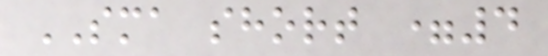SMA short =4
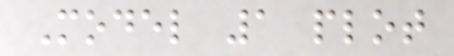Model 1 plot
